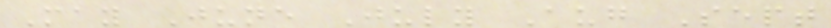May June July Aug Sept
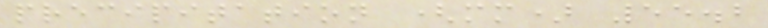precipitation (mm) 55.2
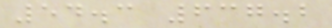54.3 637.2
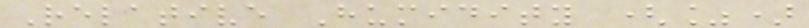Relative Humidity (%)
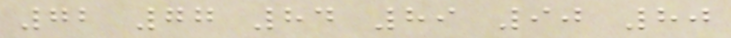72 77 84 89 90 80
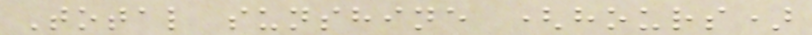Total sunshine (hours)
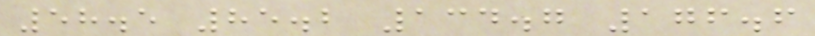58.5 85.2 134.7 176.6
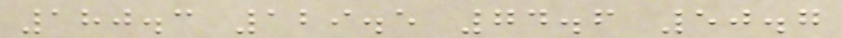180.3 129.5 74.6 50.7
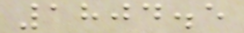1804.5
